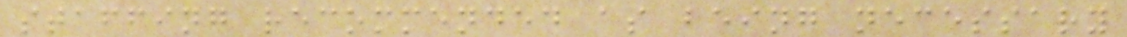staffing recommended as being necessary
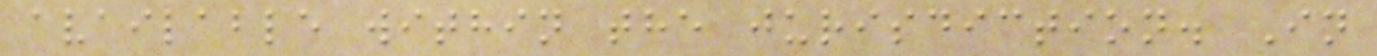available within the jurisdiction. In
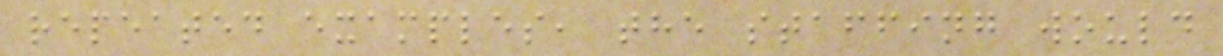repeated examples, the staffing would
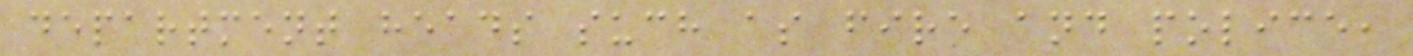department heads such as fire and police,
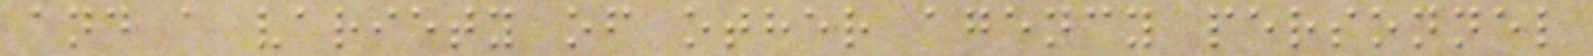and a variety of other agency personnel
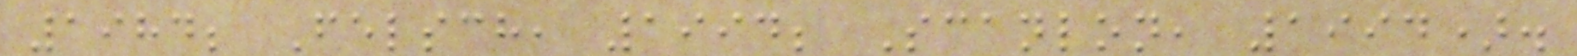1984; Felsch, 1994; Scanlon, 1994).
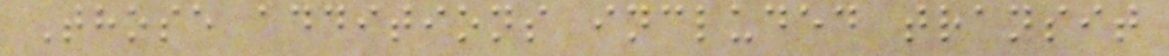Those additions included transit
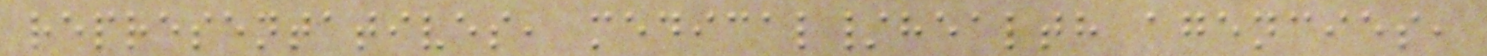representatives, medical/health agencies,
